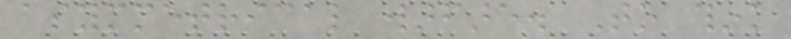asymmetrical warfare. To think
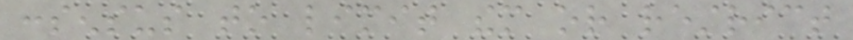consensus to limit them or restrict
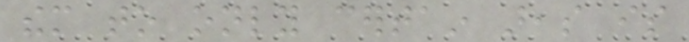them to only certain areas is
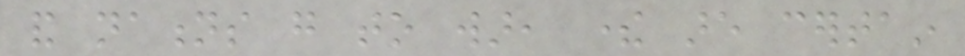and nations go to war, there are certain
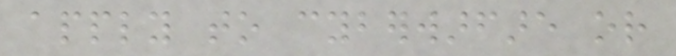apply to cyberwarfare or
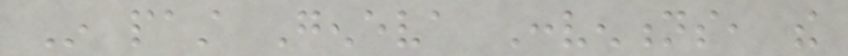In past Geneva Conventions, the
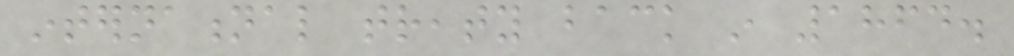international treaty back in 1864.
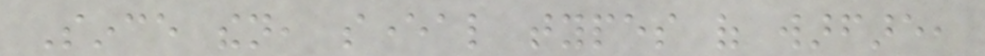Since then, several types of warfare,
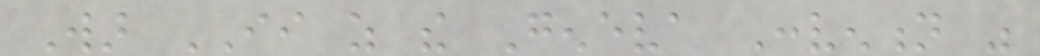War II as the Geneva Convention was
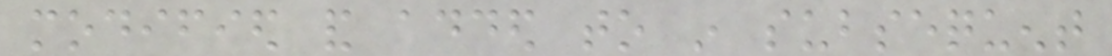modified and added to in subsequent
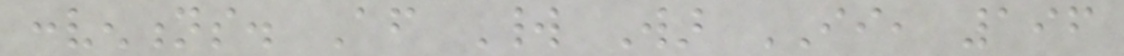conventions. After World War II, 196
